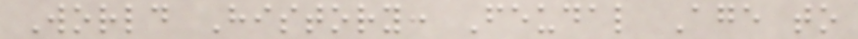World History: Feudal Age to
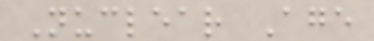Nuclear Age
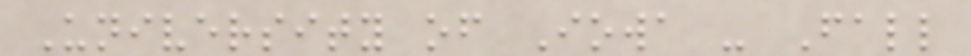University of Iowa - Fall
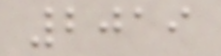2019
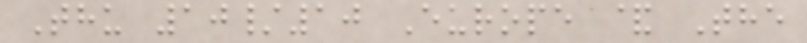Thu 10/10 Europe & The
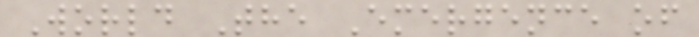World The Emergence of
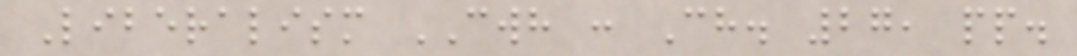Liberalism CWH : Ch. 27, pp.
